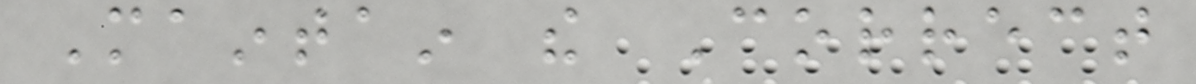Maintain the Correct
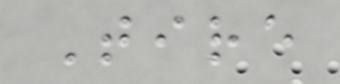Tire
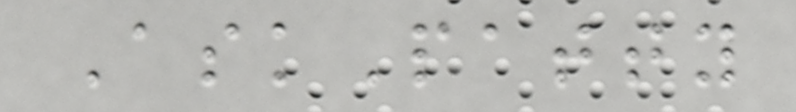AskPatty
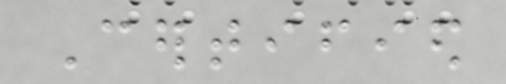Certified
